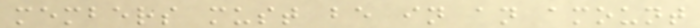members must be in an amount
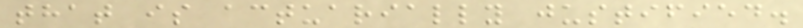that is actuarially justified.
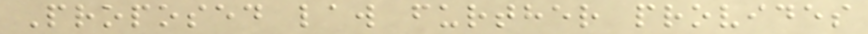Proposed law further provides
